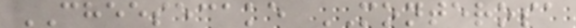CHEESECAKE MONTEROSA
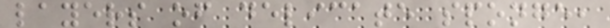layers of delicate sponge,
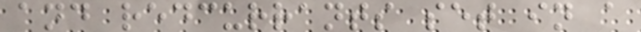and redcurrants set in a
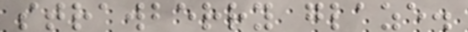strawberry glaze.
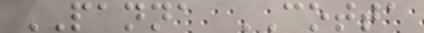PANNA COTTA
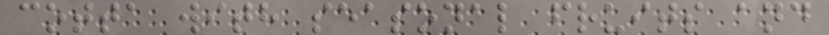cotta with seasonal fruits and
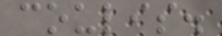coulis.
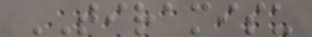TIRAMISU
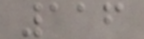116
